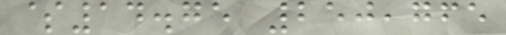$14.75 250,765
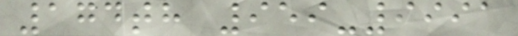174th 959-9991
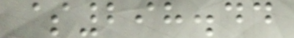$298.44
